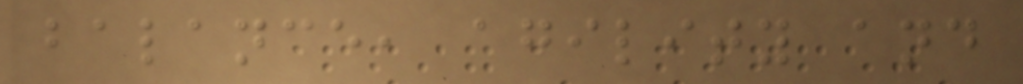balance, agility and
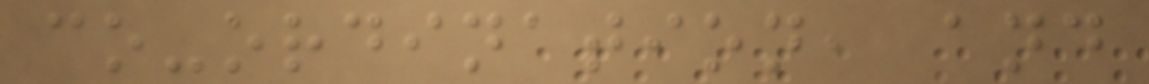co-ordination, and
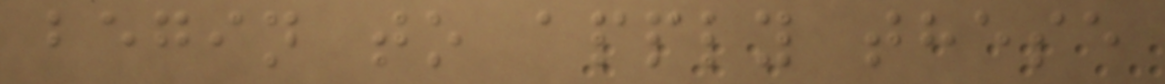begin to apply these
